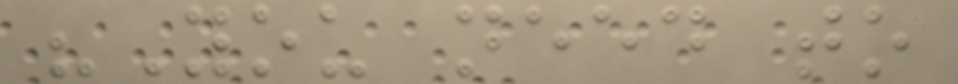"You need to
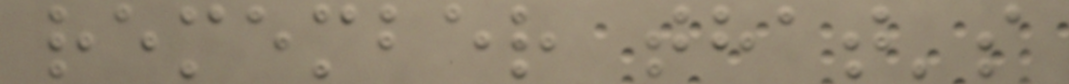remember that's
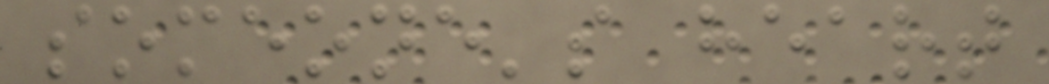someone's heart
